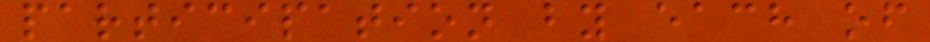participation by each of
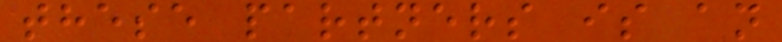these partners is an
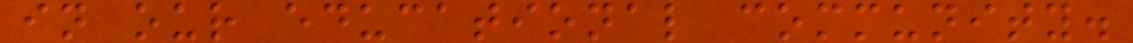in our educational community.
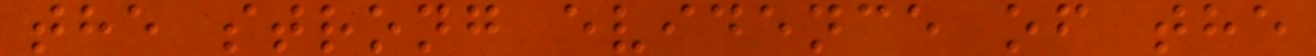the strong evidence of the
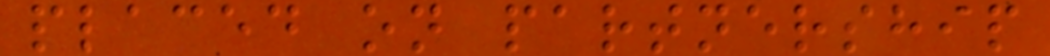placed on partnership
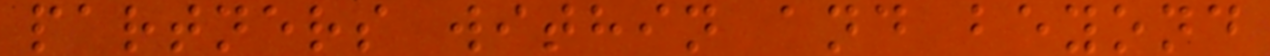partners within and beyond
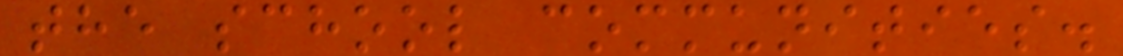the school communities.
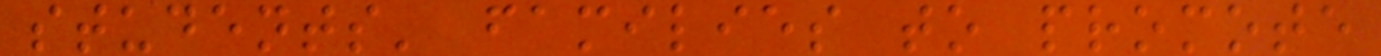students' families to promote
